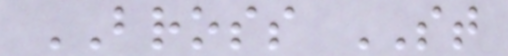BROSS ST
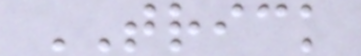TRICK
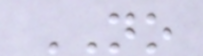NO
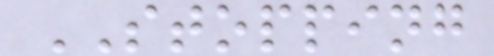STOPPING
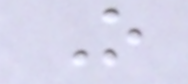O
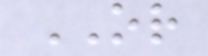OR
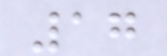17
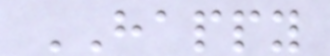HAPPY
